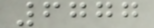6777
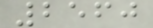2560
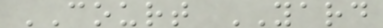COURT YARD
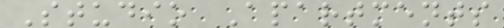Studio Apartments
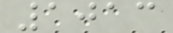1013
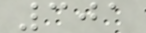301
